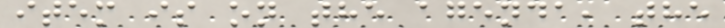item is on the agenda, the
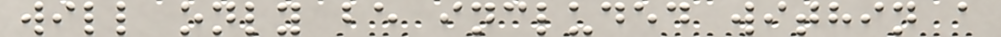will only be included within a
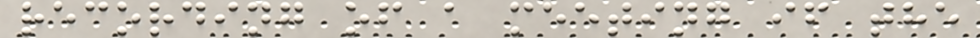recording of a meeting if the
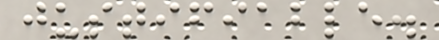justifiable.
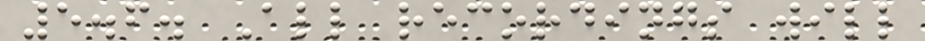5.6. All recordings will
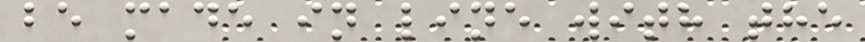be made in line with the
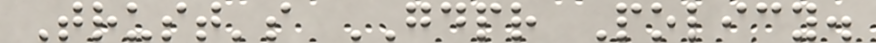Trust's GDPR Policy.
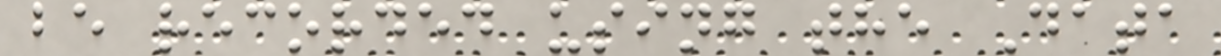be recorded using the Data
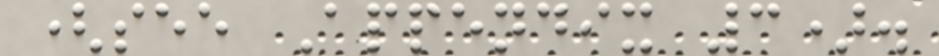(see Appendix 3).
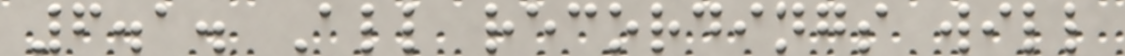6.1. All recordings will
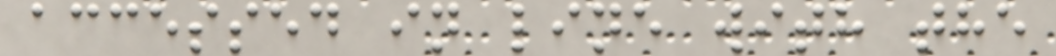accessed in line with the
